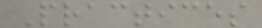Practices
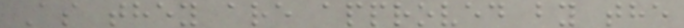As they are approved by the
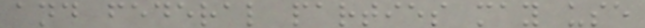and federal parties may use
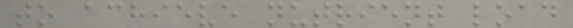to achieve nutrient load
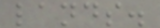lands.
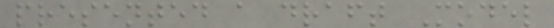presented a draft Model
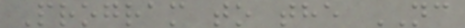Program to the NC
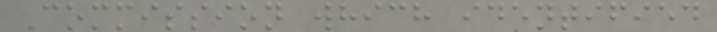Commission which identified
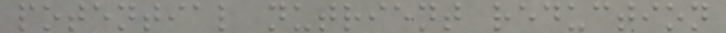potential nutrient reduction
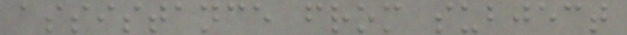assistance from subject
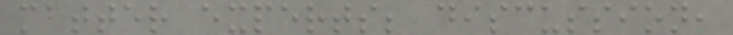matter experts; discussion,
